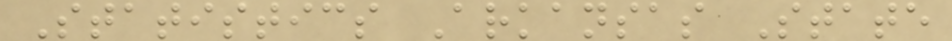Statistics Arkansas State
